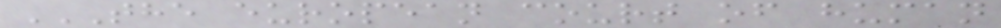THE EUROPEAN COURT OF HUMAN
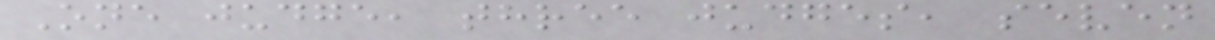One judge, three judges, seven
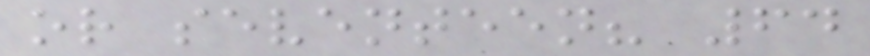or seventeen? 64
